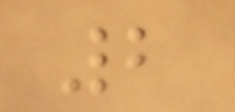2
